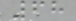68
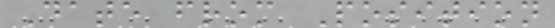Date from Position
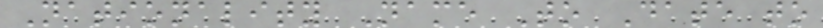Nationality Name To Date to
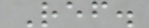Ref.
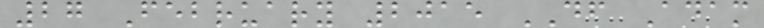27 February 2015 DF Adam
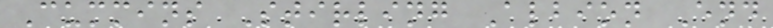Cummins Stirling Albion End
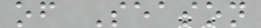of Season
